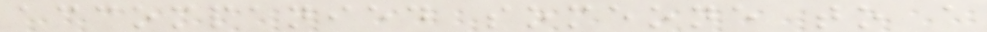accompanied someone to a
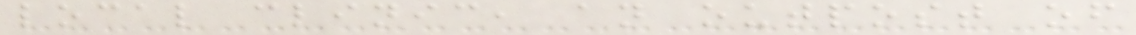local clinic, an outpost of
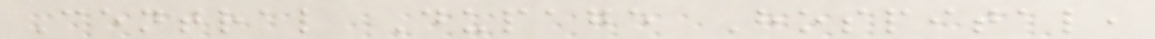Central Dupage Hospital,
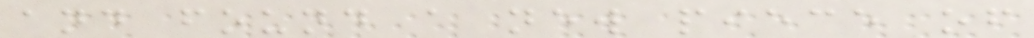and found a new piece of
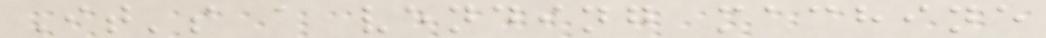It's a vending machine
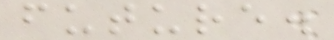future.
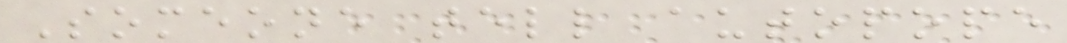Someone tell autopope
